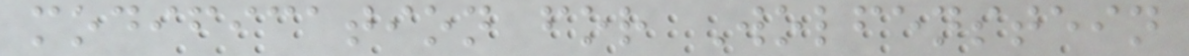modification for Wolfenstein
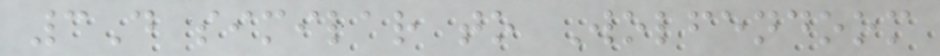3D similar to Wolfendoom
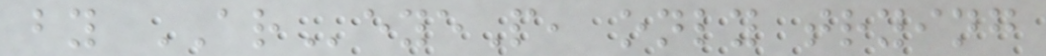by AReyeP, only trying
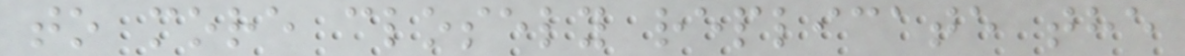to more closely replicate the
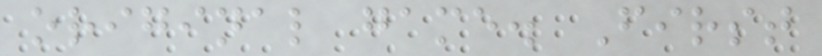original game. First
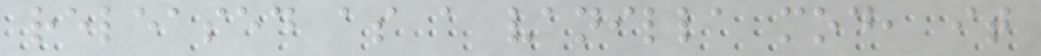released as a vanilla mod, it
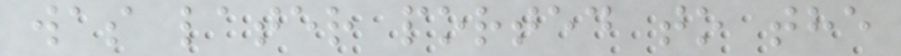was later ported to the
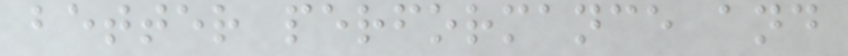better performance and
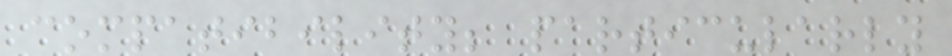compatibility; particularly
